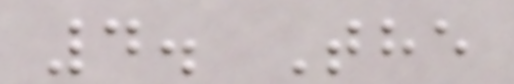4. The
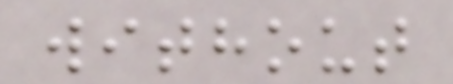without
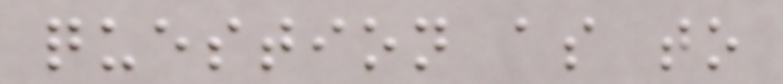question as to
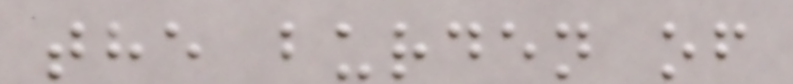the burden of
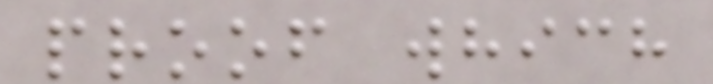proof which
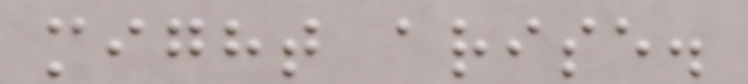might arise.
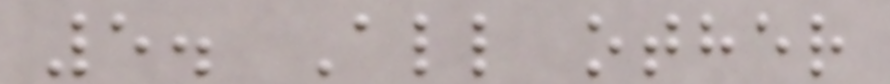5. All other
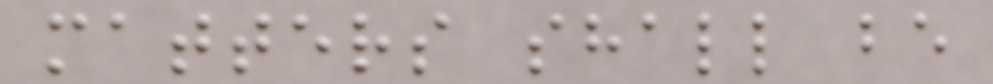matters shall be
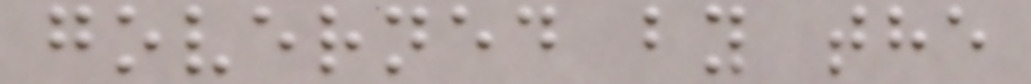governed by the
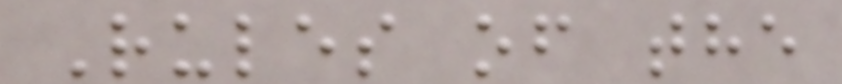Rules of the
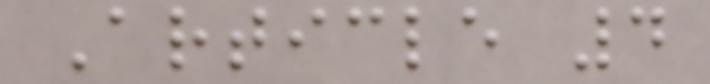Article 4
